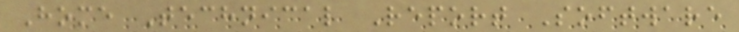Home Technical Report Software
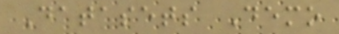Datasets Demo
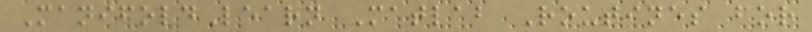ManifoldLearn Matlab Routines for
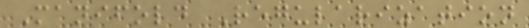Manifold Regularization
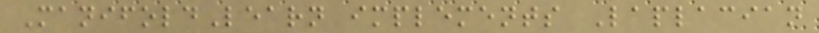ManifoldLearn implements Laplacian
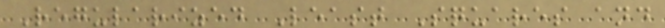Regularized Least Squares and
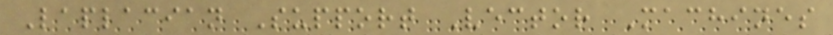Laplacian Support Vector Machines
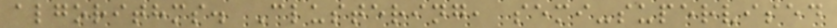algorithms. Clustering, semi-supervised
